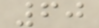60
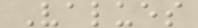Values
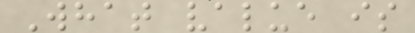What value is
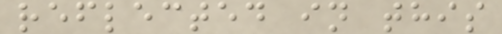reflected in this
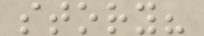story?
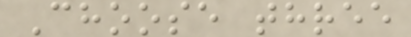Choose three
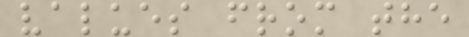values from the
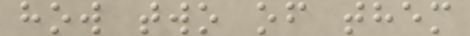how two of them
